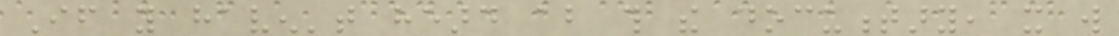If you haven't heard about this the documentary, it will
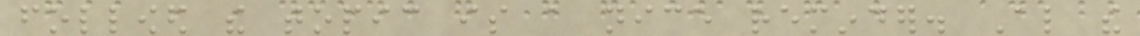followed the topic is a nice reminder. Also the
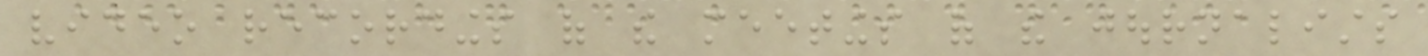video recordings of the meetings of the journalists
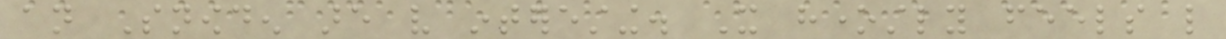an Snowden are very interesting. It honestly feels like
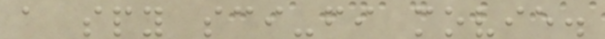a spy sci-fi movie.
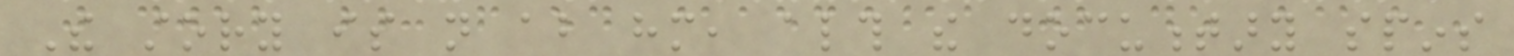The story is not about him, although the documentary spins
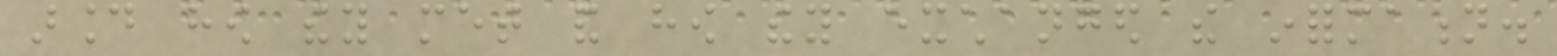around how they met and how they exchanged the information.
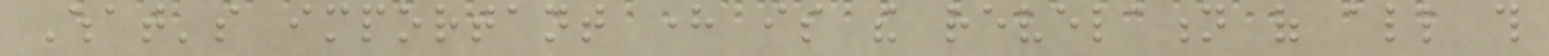What's important here is the revelation of all this
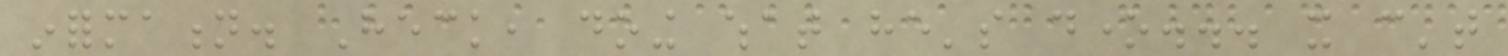information. Heck, doing what he's done... it can't
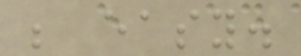be easy.
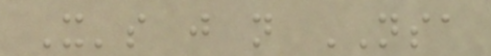It's just not NSA
